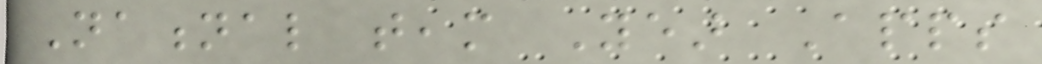National team Year Apps
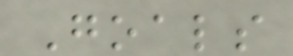Goals
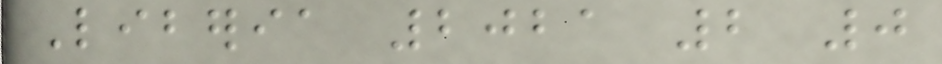Liberia 2021 2 0
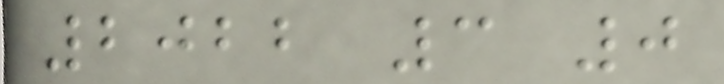2022 3 0
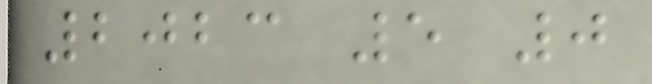2023 5 0
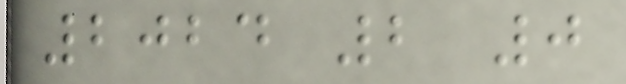2024 2 0
